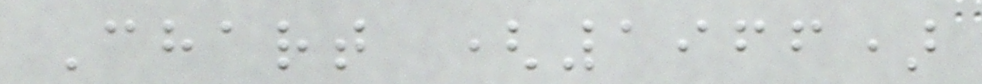Chart (1966)
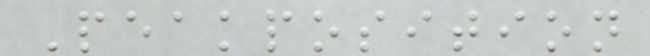Peakposition
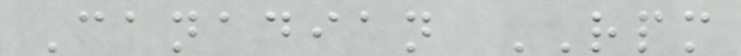Canadian RPM
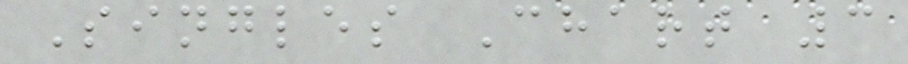Singles Chart 3
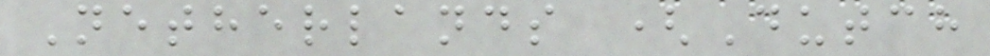Netherlands (Dutch
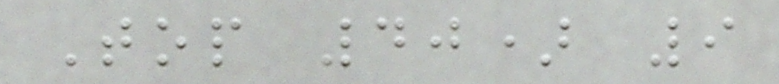Top 40) 9
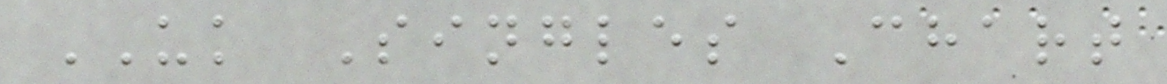UK Singles Chart
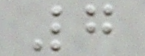7
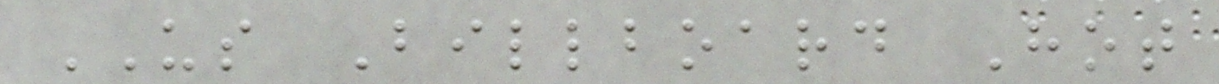US Billboard Hot
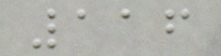116
